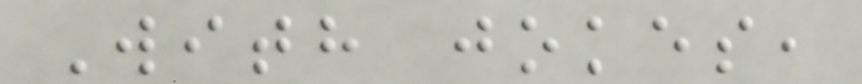With jokes,
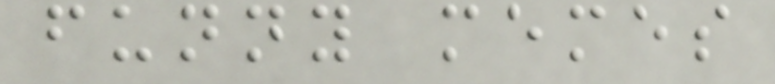funny memes
